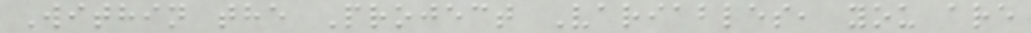Within the Project Variables, you are
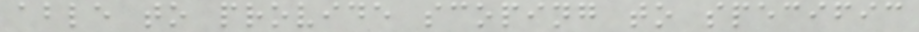able to provide scoping to specific
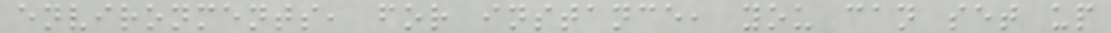environments, for instance, you can set up
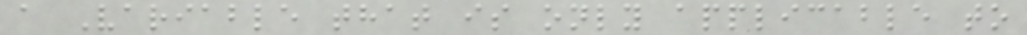a Variable that is only applicable to
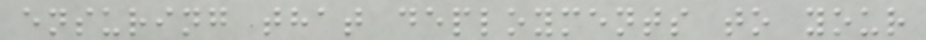ensuring that deployments to your
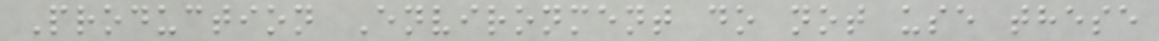Production Environment do not use these
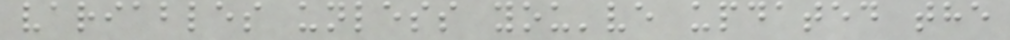variables unless you've updated the
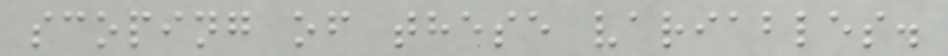scoping of these variables.
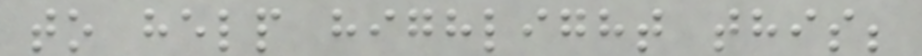to help highlight this;
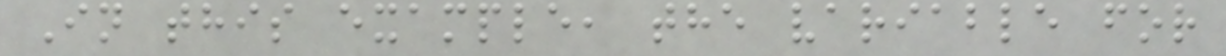In this example, the variable for
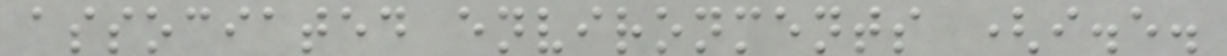associated environments (i.e.
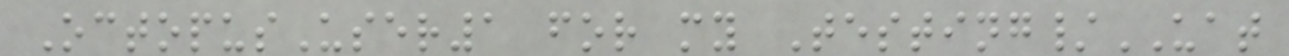OctopusUser1 for my Testing/UAT
